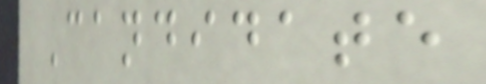Candidate
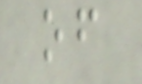of
